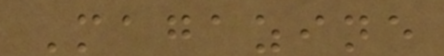Magazine
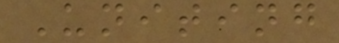Uniting
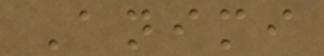Animi
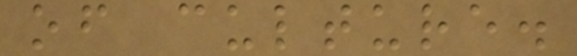of culture.
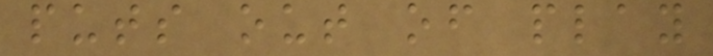puts out of play
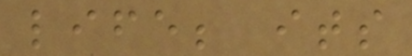life; its
